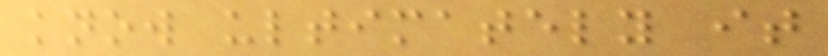know ultimately it
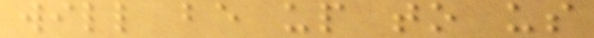will be up to us
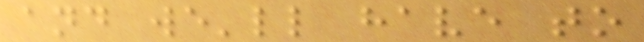and we'll have to
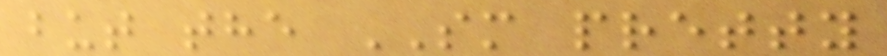but the SM pretty
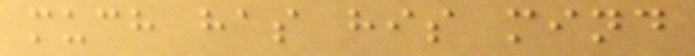much has his mind
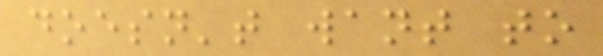doesn't want to
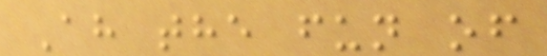Ah the fun of
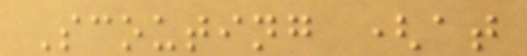Scouting (at
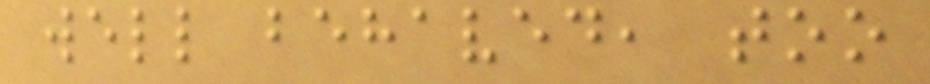well behaved, too
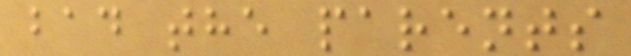bad the parents
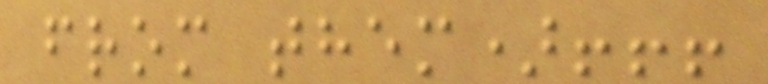from them)!!!
